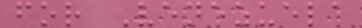for Venezuela
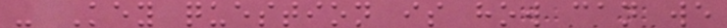- Key question is how can we
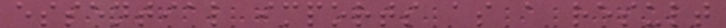essential imports as a result
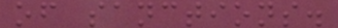of sanctions.
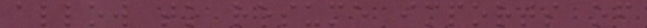allow to resume imports of
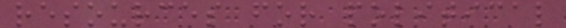resources for political
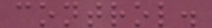control.
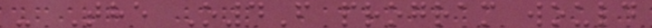- The O4F program would
